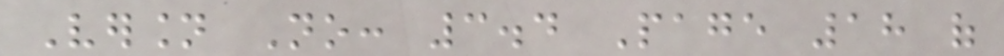Version No: 3.4 Page 18 of
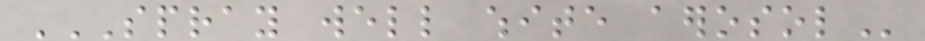SPRAY WELL WHITE AEROSOL
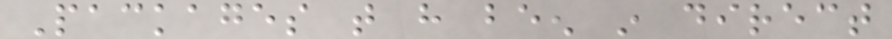Packages that have been in direct
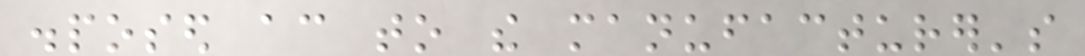disposed according to the manufacturer's
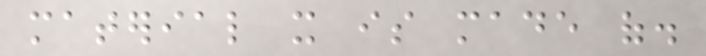material it is made of.
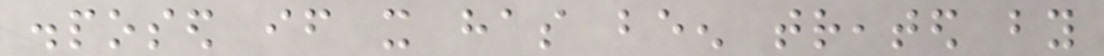disposed if it has been treated by
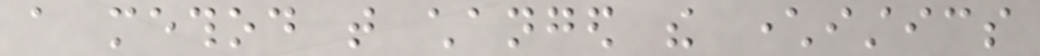a method that changed the characteristics
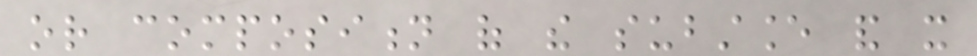or composition of the substance and it
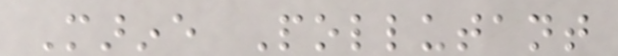Marine Pollutant
